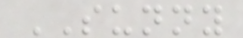SUNNY
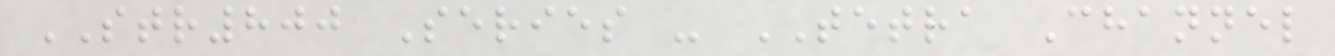STR800 Series - TETRA Channel
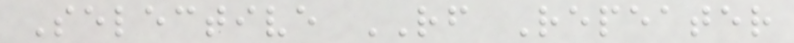Selective RF Repeater
